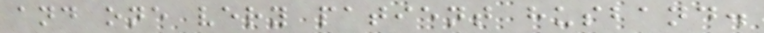and one very patient husband.
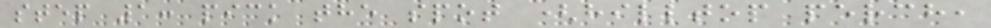step 1: pick the spot (hilltop perch,
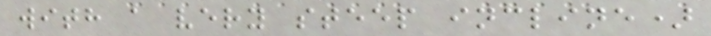with a very steep incline)
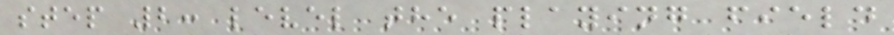step 2: level the playing field
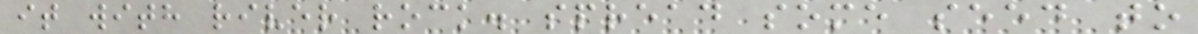it with river rock. spread some seed to
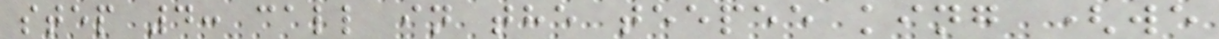step 4: call in the teepee king (we
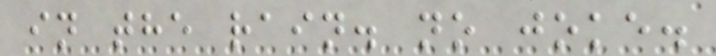in the rain. no joke.
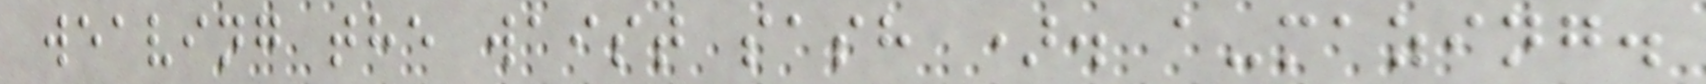weaving the waist sash ). a-mazing.
